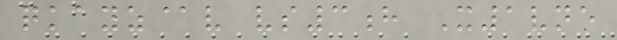qkayz@v vs3h X1vne
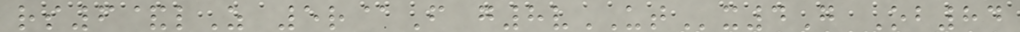rs6&lZ 5r@F g8vUTx4G Ob84
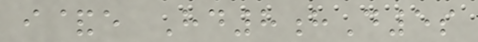i&e Hd8hD5s
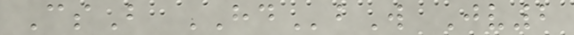CsB HDbW Jv2
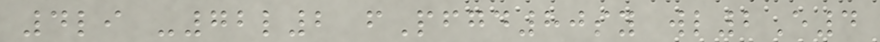4li -72l2 fPfgd80sy wl2E4
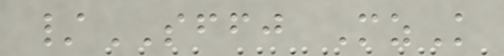/SFFJ MzK
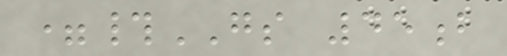=#GS 45b
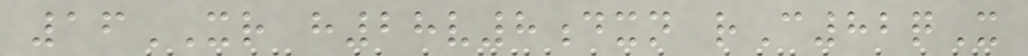16XR h28v8dxn rC82qX
